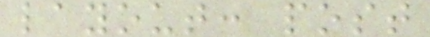layout: post
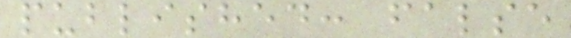published: false
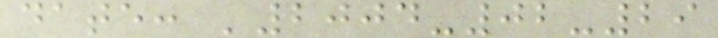date: '2004-02-29
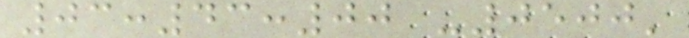03:43:00 -0500'
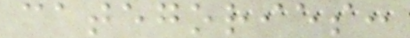categories:
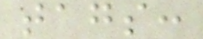tags:
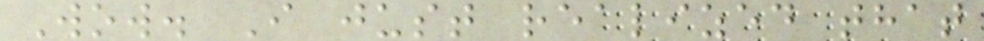Wow. I just realized that
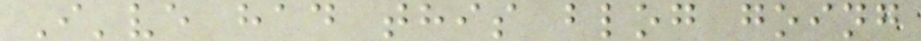I've had this blog going
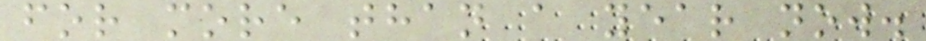for more than a year now.
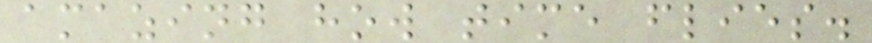amazing how time flies.
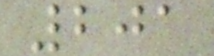201
